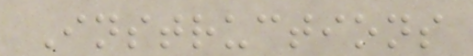Instructions
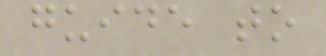guide to
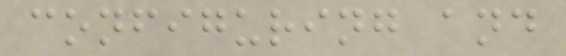configuring and
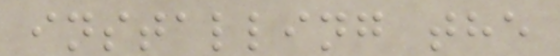installing the
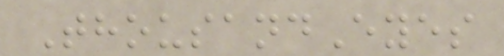ThousandEyes
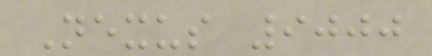Nexus 9000
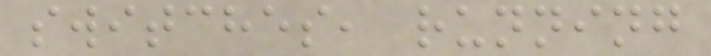switches, running
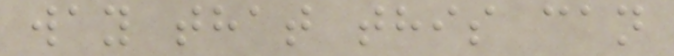way that this can
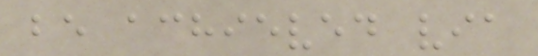be achieved via
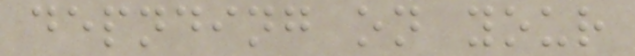depnding on your
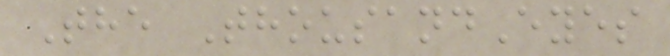The ThousandEyes
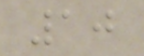10
